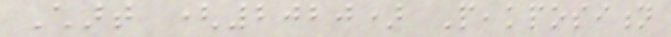Chart (2020) Peakposition
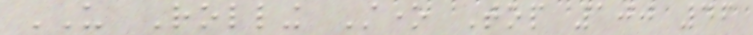US Rolling Stone Top 100 46
